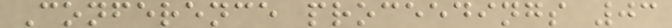Conference proceedings 03
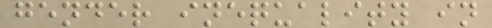gender inequality in
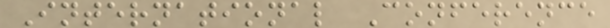International Conference
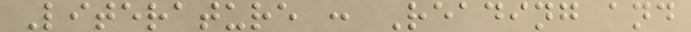Literature : Reading and
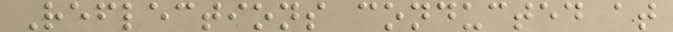Reflections conducted at
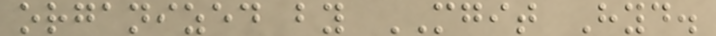organized by MGIT Hyd.
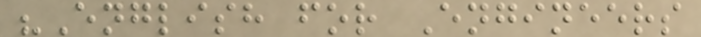"English for Engineers
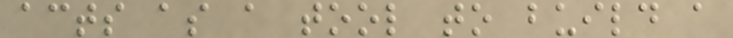acts as a tool to build a
